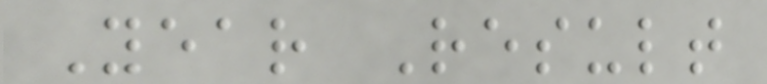Year Result
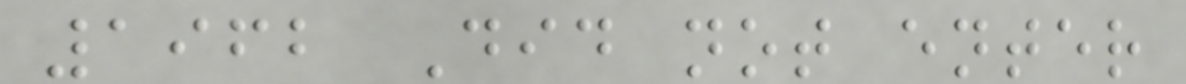1962 Did not enter
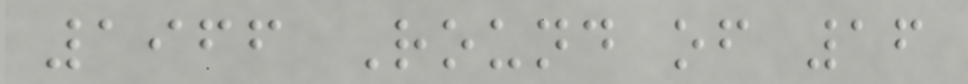1966 Round of 16
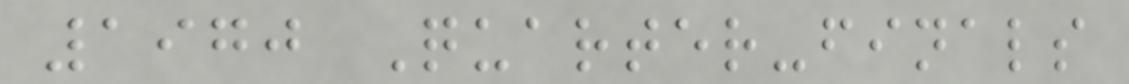1970 Quarter-finals
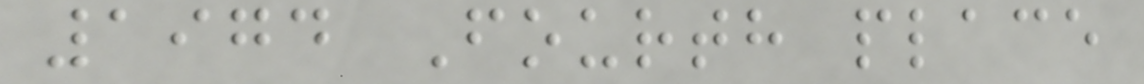1974 Fourth place
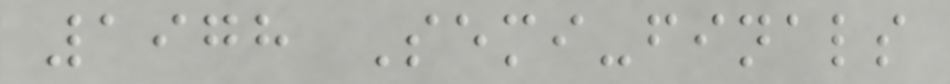1978 Semi-finals
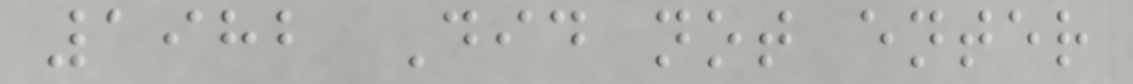1982 Did not enter
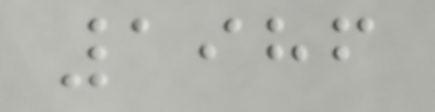1986
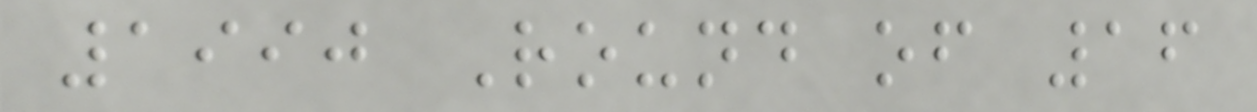1990 Round of 16
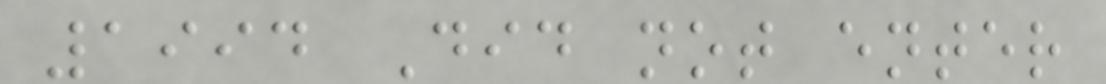1994 Did not enter
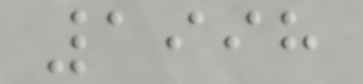1998
